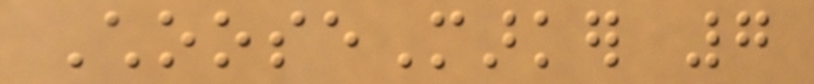ChooseMarker 7
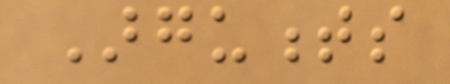Arguments
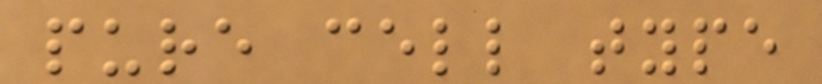pure cell type
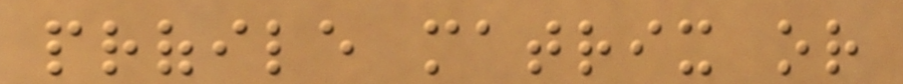profile matrix or
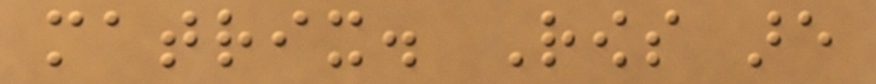matrix. Rows are
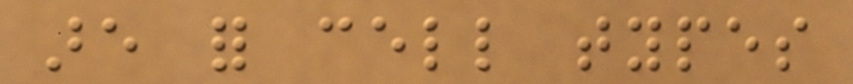are for cell types
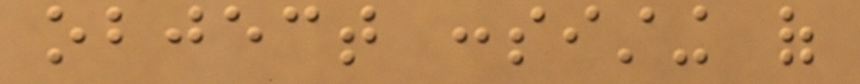object consisting of
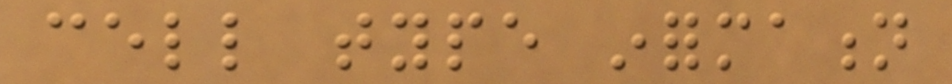cell type information
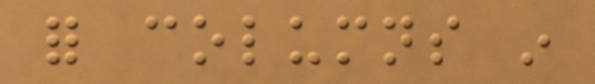for columns in
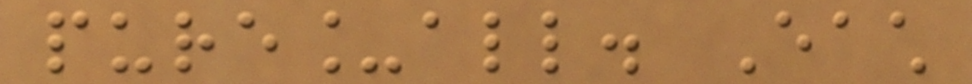pure_all. Each
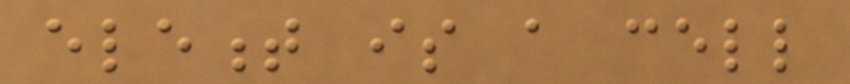element is a cell
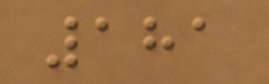181
